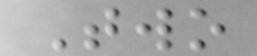Two
